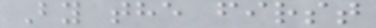By the first
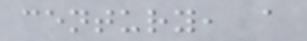century, a
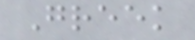Greek
